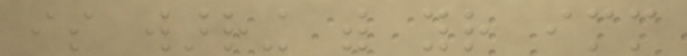is warring with your immediate
